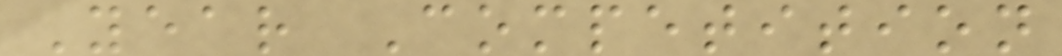Year Competition
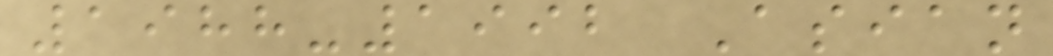1988-1992 Asian
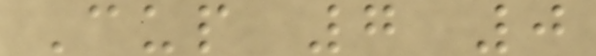Cup 7 0
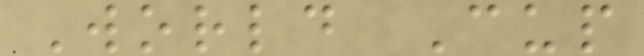World Cup
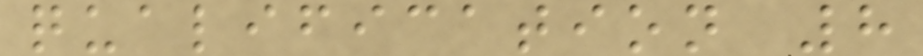qualification 8
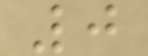0
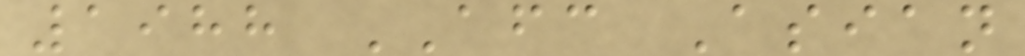1988 AFC Asian
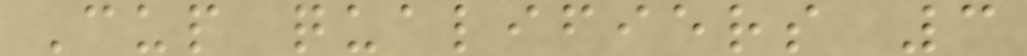Cup qualifiers 3
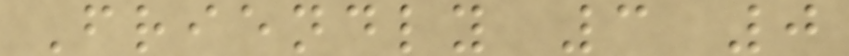Friendly 3 0
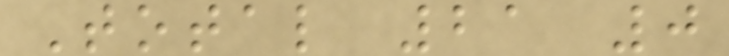Total 21 0
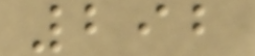292
